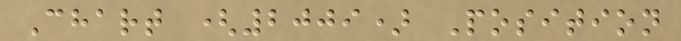Chart (2009) Position
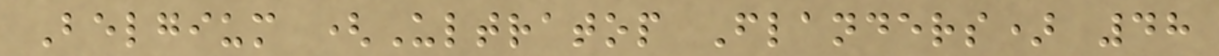Belgium (Ultratop Flanders) 48
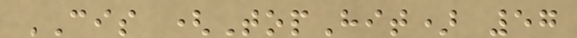CIS (TopHit) 57
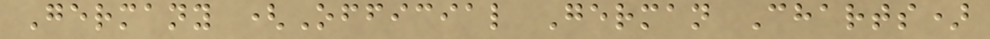Germany (Official German Charts)
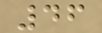46
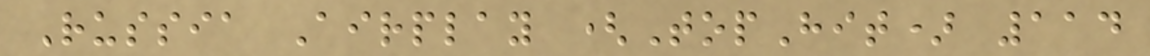Russia Airplay (TopHit) 114
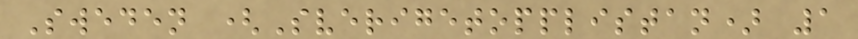Sweden (Sverigetopplistan) 1
